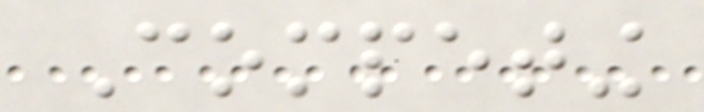Competing
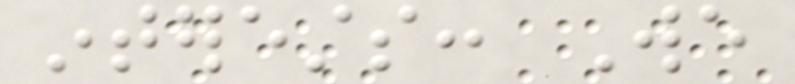interests: We
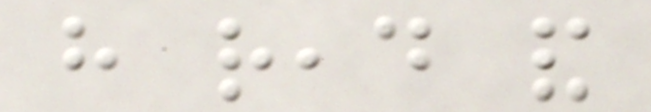have read and
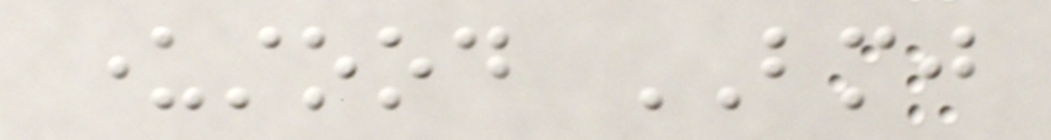understood BMJ
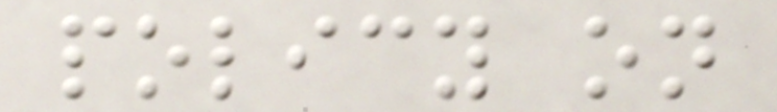policy on
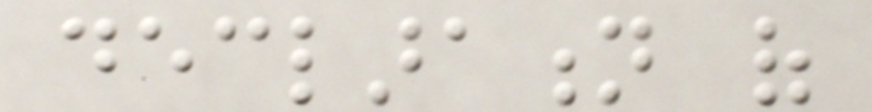declaration of
